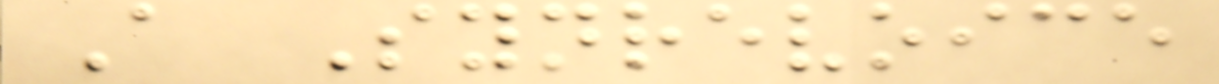A Synrevoice
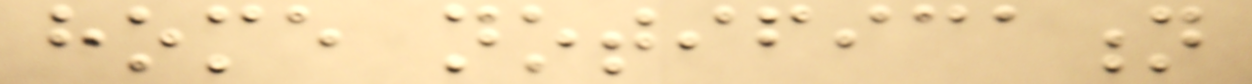home notification
